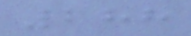288
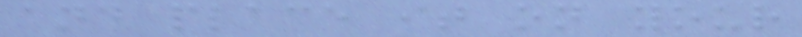and place it on your
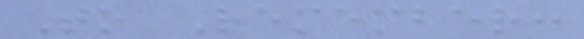To Remember:
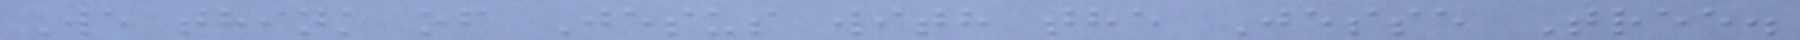We think of Jesus with the Jesse Tree.
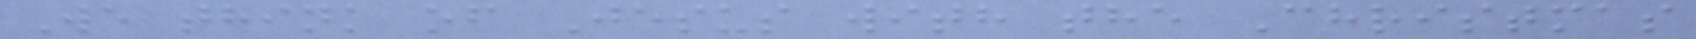We think of Jesus with the Christmas
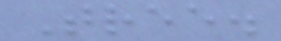Tree.
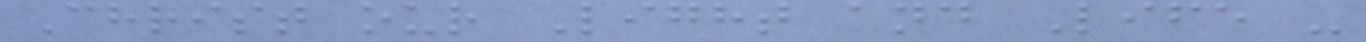Christ our Light and Life -
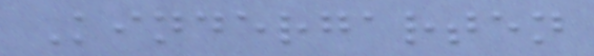Kindergarten
